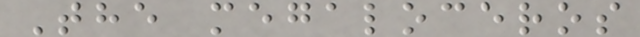The megaloceros
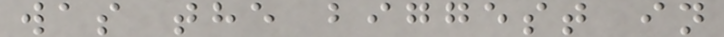was the biggest in
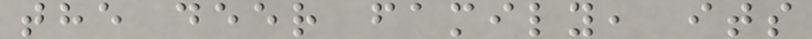the deer family, its
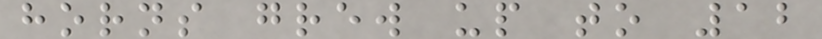horns grew up to 12
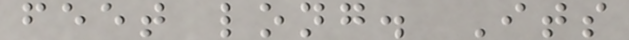feet long. Its
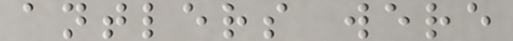antlers were
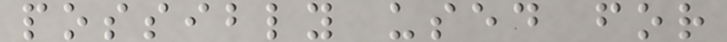possibly used for
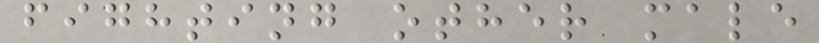fighting other male
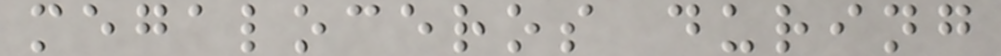megaloceros during
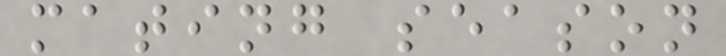mating season
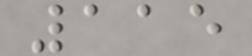115
